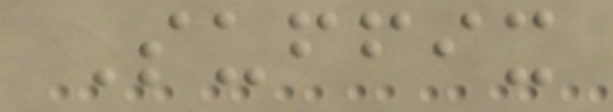Suffix
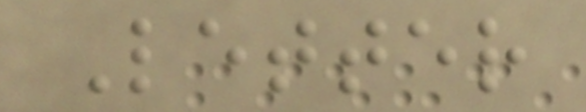Letter
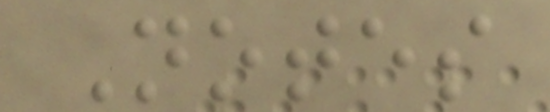Notes
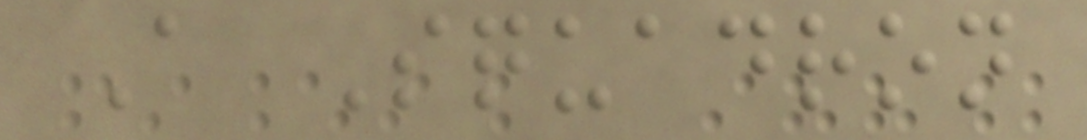A Squadron
